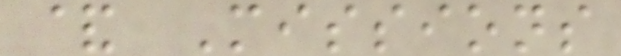& Missions
